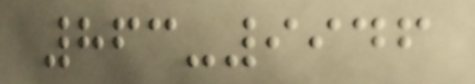863-9946
